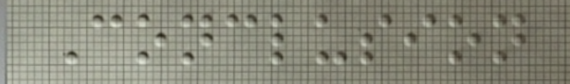Conclusion
